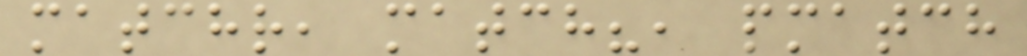matchr, match?, pmatch
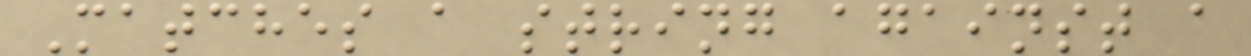Matches a string against a
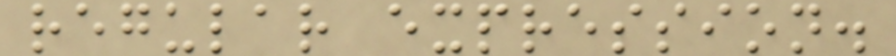regular expression.
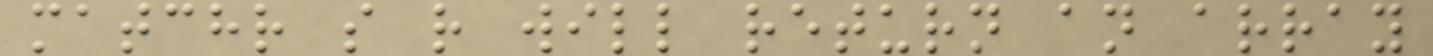matchr s r will return an array
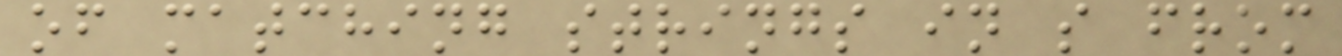of matching strings in s from
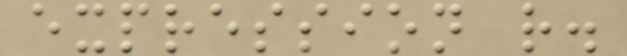expression r.
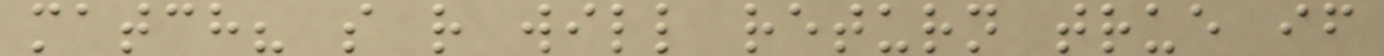match? s r will return true if
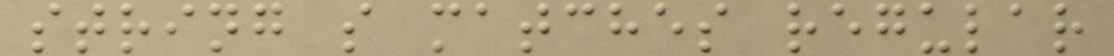string s matches regular
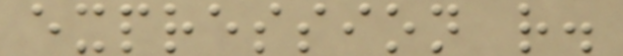expression r.
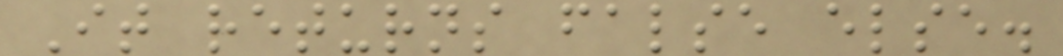It returns false else.
